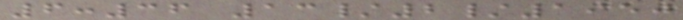6:36 13/2/1950
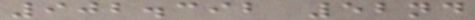902.392 52nd
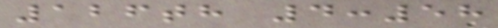126th 4:58
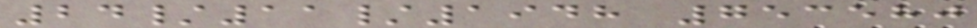24/11/1948 753580
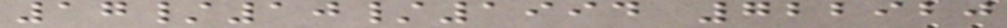17/10/1994 722920
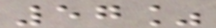57%
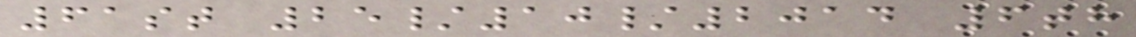61st 25/10/2014 6th
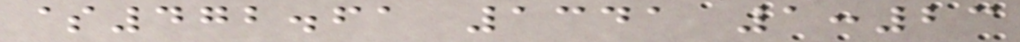$472.61 1341 1:23
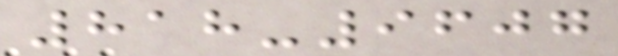818-9607
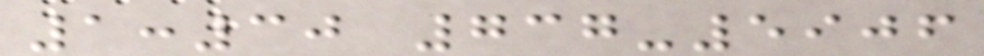1:30 737-5906
